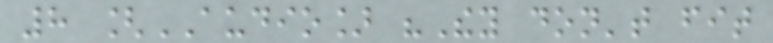8 [AUDIO] "They don't fit
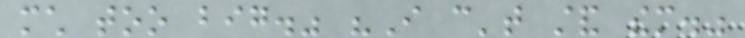much too big." "I can't stand them."
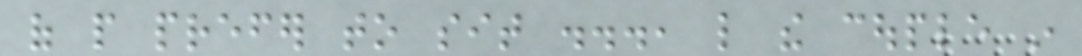of people prefer to sit ..., like the couple in
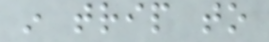in trip to
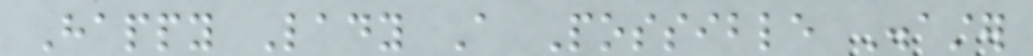Happy Lady A Possible Disaster
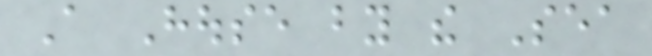A House by the Sea
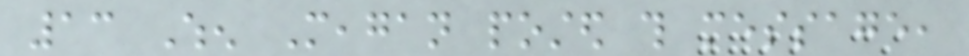13 When Meagan posted this message,
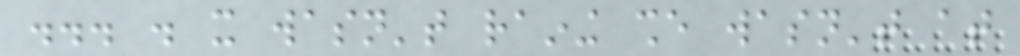... . it wasn't raining she wasn't at
